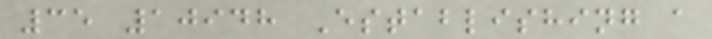35 10948 Establishing a
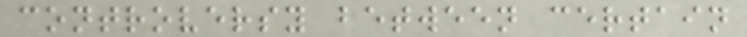controversy between certain
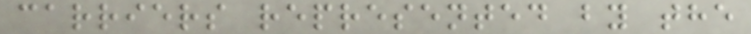carriers represented by the
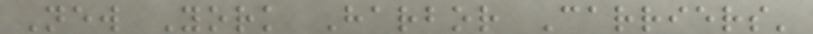New York Harbor Carriers'
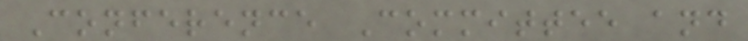Conference Committee and
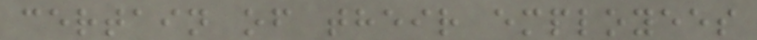certain of their employees
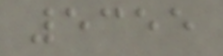5355
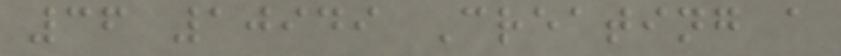36 10949 Creating a
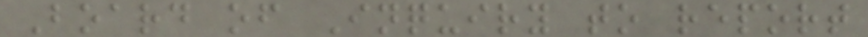Board of Inquiry to report
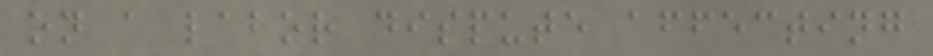on a labor dispute affecting
